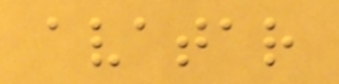avatar
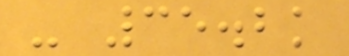- 35.2k
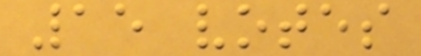15 votes
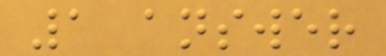1 answer
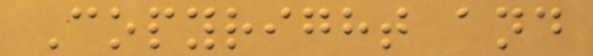Copyright and
